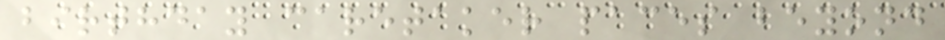birthday caretaker paces beyond
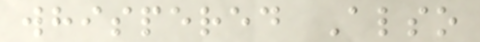whispered Also
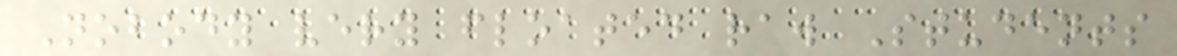Nobody very floated raw Students
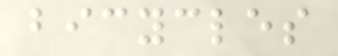bicycles
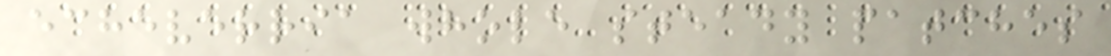echeverria whole steady patches
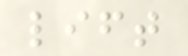lift
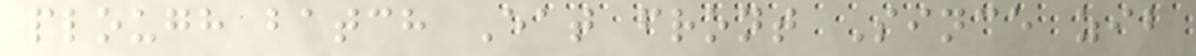plough batch Eat front Since zib
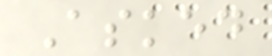Asked
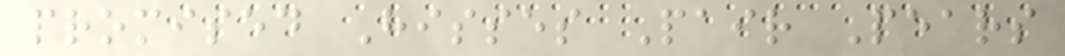promised Hisses Pair Pears
